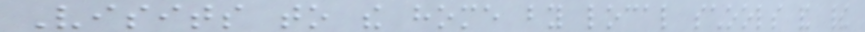Visits to the home by local schools and their
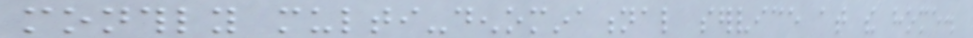monthly multi-denominational service at the home.
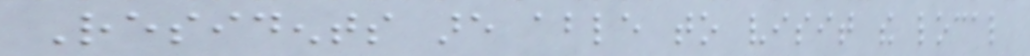Residents are able to visit the local
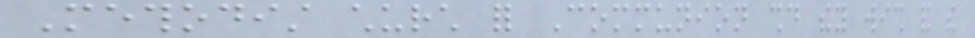Methodist church for Communion should they wish and the
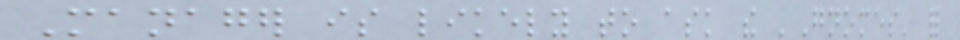Manager is likely to ask the 'Gnomes' for
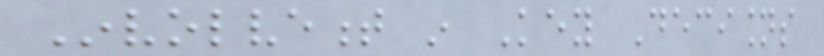Involvement in Key Decisions
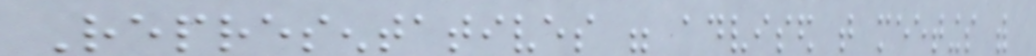Representatives were advised that meetings with
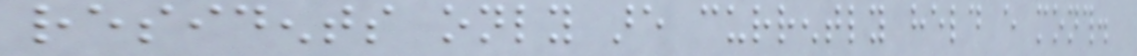residents only are currently held every month.
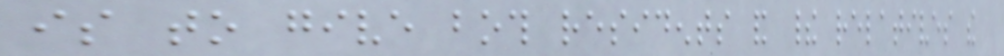is to give both residents and their relatives the
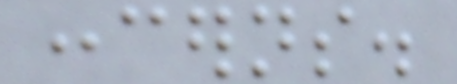concerns.
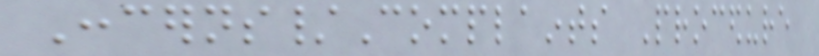Concerns/Complaints Procedure
